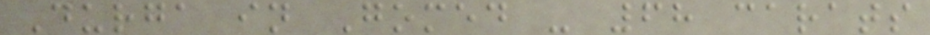Durga in Gomed - 68 carats
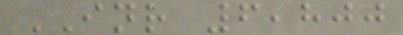INR 6,800
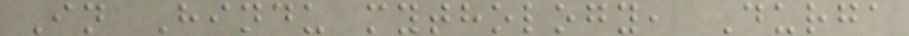In Hindu mythology, Durga
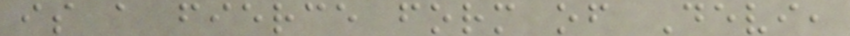is a fierce form of Devi,
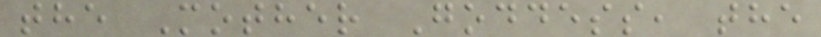the Mother Goddess, the
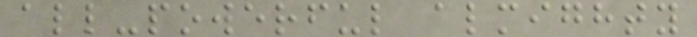all-powerful almighty
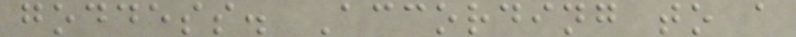goddess. According to a
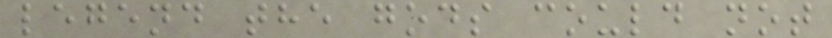legend the gods could not
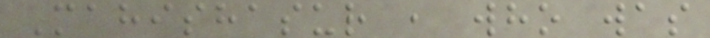Mahishasur , who was
